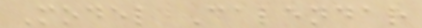Model Calendar
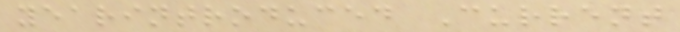yearintroduced Current
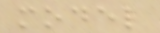model
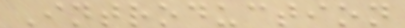Introduction
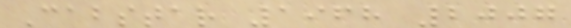Cabstar 1968 2007
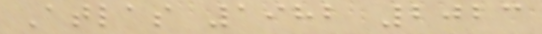Atlas 1982 2023
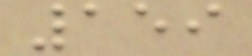159
